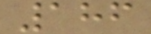186
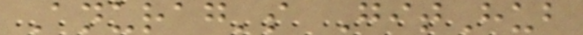Anurag's GitHub
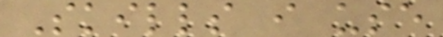Skills i use
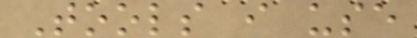Tools i use
